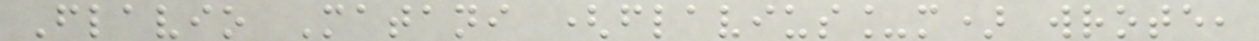Flavio Matani (flavius_m) wrote,
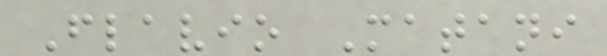Flavio Matani
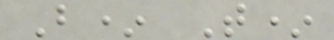B* T*
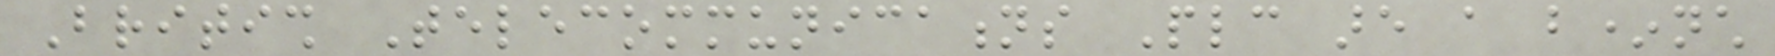British Telecommunications Plc are a b*nch
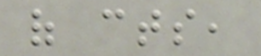of cts,
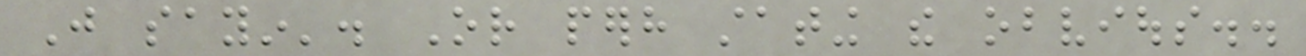Just sayin'. Or perhaps stating the obvious..
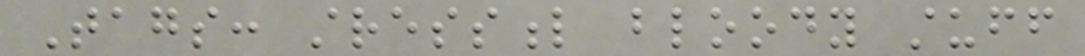Tags: stressful bloody stuff
